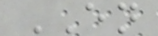EN
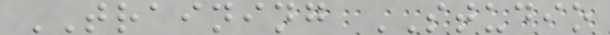TRAINING STUDIO
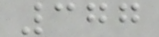377
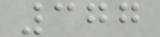377
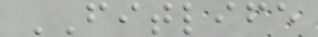FITLIFE
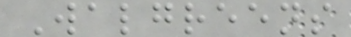Walgreens
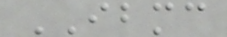IBMC
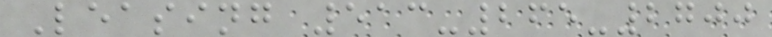Leasing 513-265-2700
